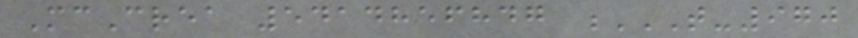McCrea 5414856847 T-970
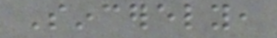Sincerely,
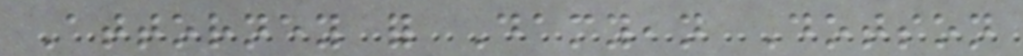Attorney for Damyean Dotson
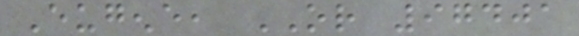Eugene, OR 97401
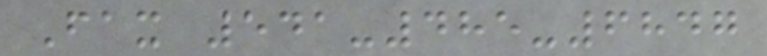Fax 541-485-6847
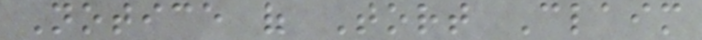Notice of Tort Claim
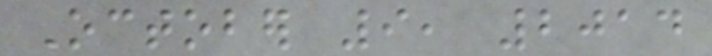October 9, 2014
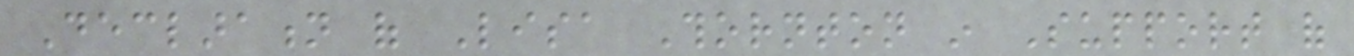Declaration of Lisa Thornton in Support of
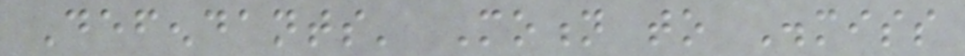Defendants' Motion to Dismiss
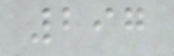297
